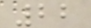22
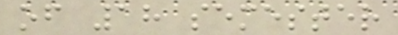of 18 semester
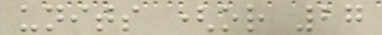units (or 27
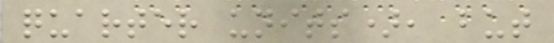quarter units), but
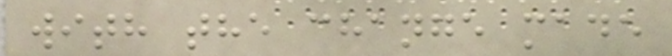with the change made
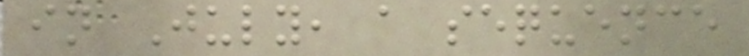in July, a sequence
